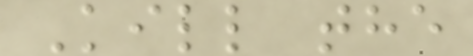Kill the
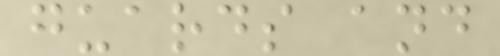guards and
